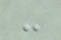-
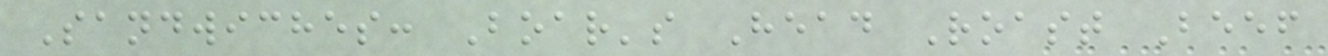Sandwiches: Boar's Head Roast Beef
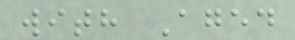with Aged
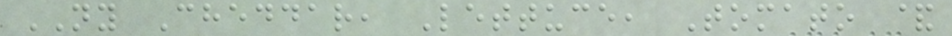NY Cheddar, Lettuce, Tomato &
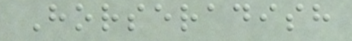Horseradish
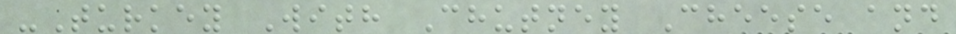-Turkey With Chutney Cheese and
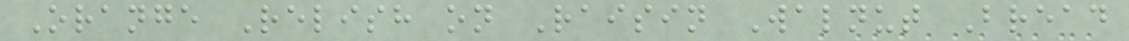Orange Relish on Raisin Walnut Bread
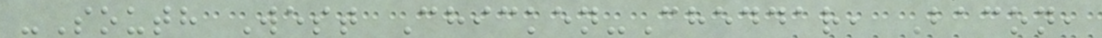-South West Chicken-Cheddar, Bacon,
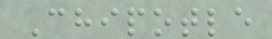Chipotle
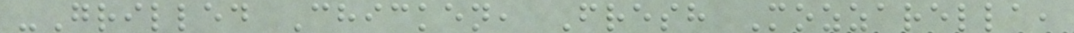-Grilled Chicken, Fresh Mozzarella,
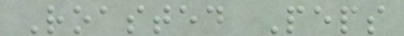Roasted Peps
